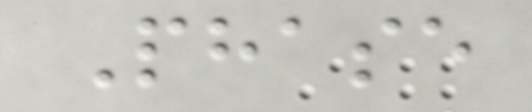Phase
